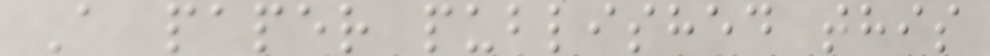A paper published this
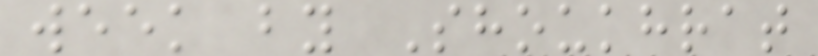week by Shoukhrat
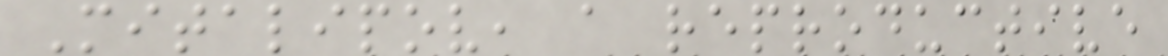Mitalipov, a reproductive
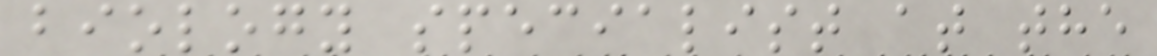biology specialist at the
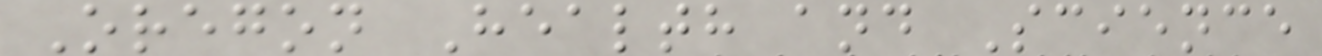Oregon Health and Science
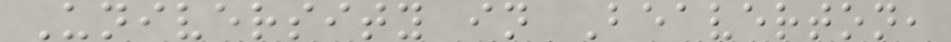University in Beaverton,
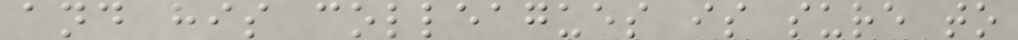and his colleagues is sure to
